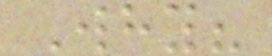Why?
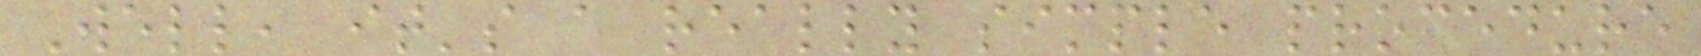Well, it's a really simple procedure
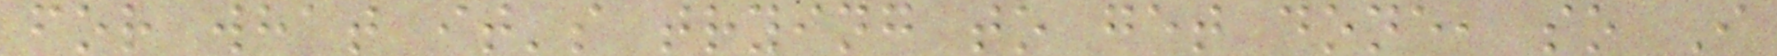for what it's trying to get done, so I
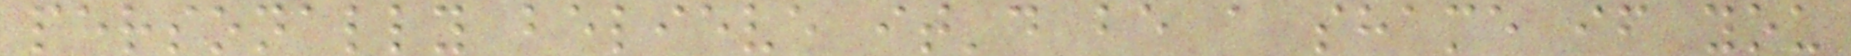personally believe it'd be a shame if you
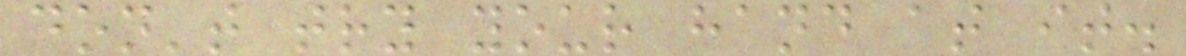don't try your hand at it.
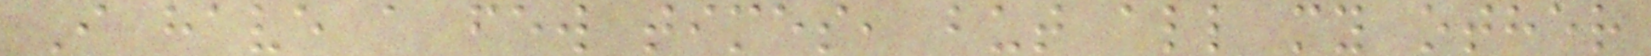I have a few times, but all my other
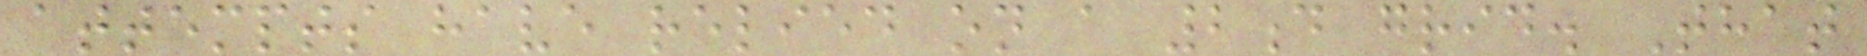attempts have relied on a 2d grid. That
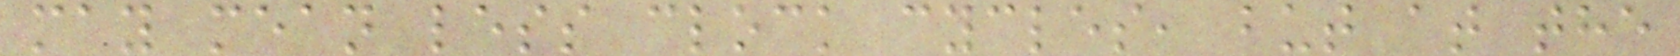may mean less clock cycles, but at the
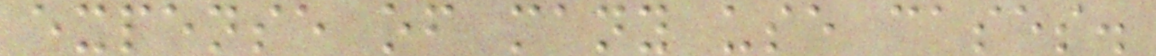expense of many use cases.
